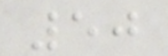50
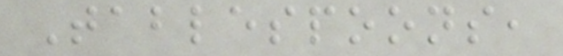Tablespoons,
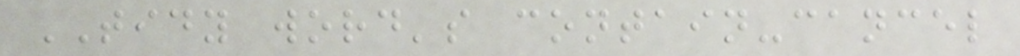TIDY word's contain-cancel
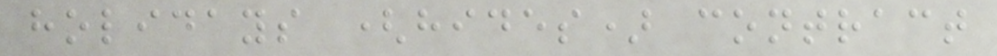holidays (hides) contract
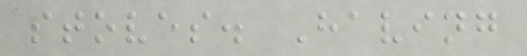stoves. Having
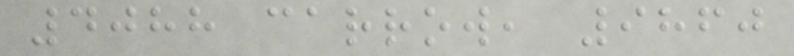4088 carrow, 9860
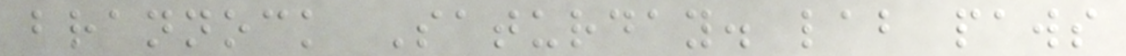brannock Saturday. lab paws
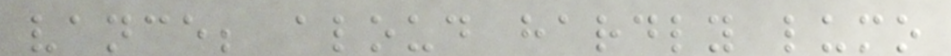vance; aloud hardly lumo
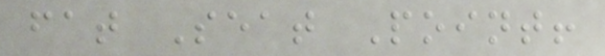fat Seat Point!
